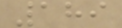189
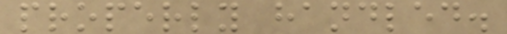properly handled.
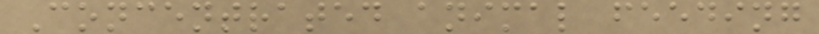Concentrated animal feeding
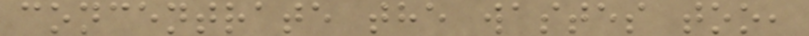concentrate the wastes too,
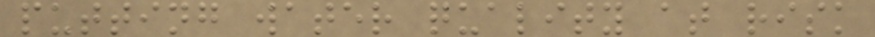putting water quality at risk
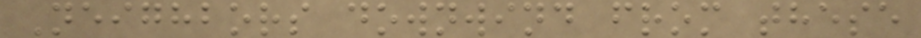Neighbors downwind from these
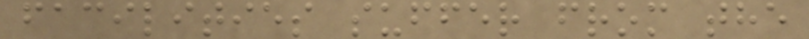facilities suffer from the
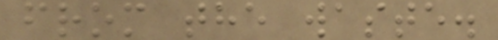from the waste.
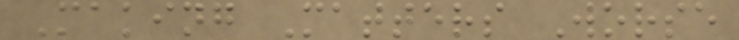Making Matters Worse
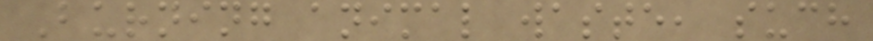Burning animal waste, such
